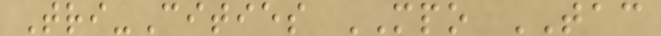Tri-Cities MPO TAC
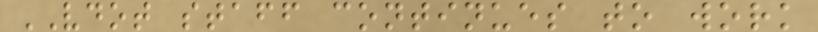VDOT staff continues to work
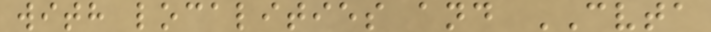with localities and CVTA
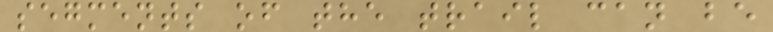segments of the trail can be
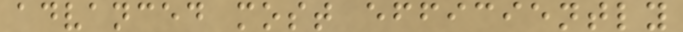advanced most efficiently
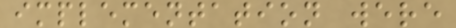implementation were
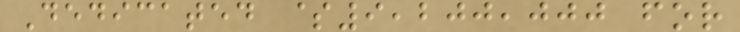Dedicated $9,200,000 for
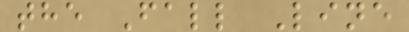the Fall Line
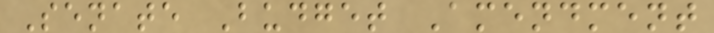Senate Budget Amendment
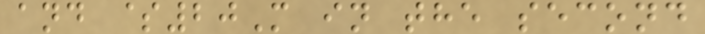and $20M in the second
